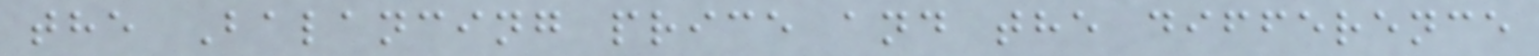the Balancing price and the difference
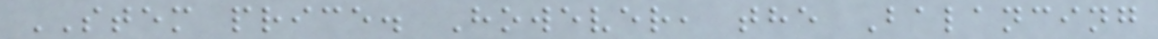STEM price. However, the Balancing
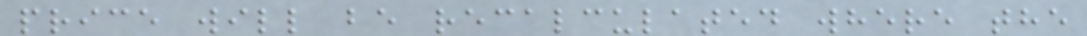price will be recalculated where the
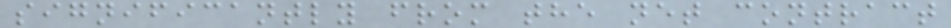significantly from the net contract
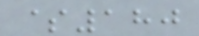$180
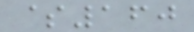$160
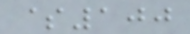$100
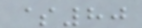$80
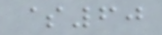$60
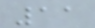11
